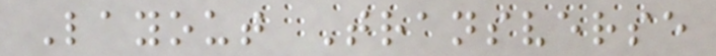Layout Transverse
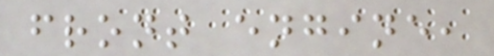front engine,
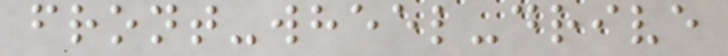front-wheel-drive
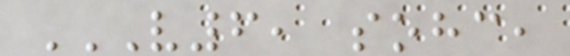V6, SOHC,
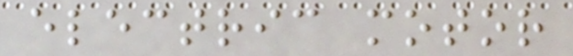electric motor
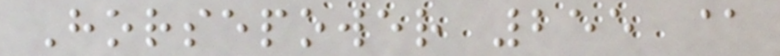Horsepower 255 @
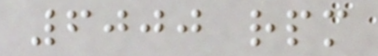6000 rpm
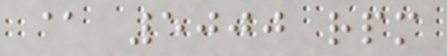@ 5000 rpm
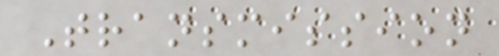Transmission
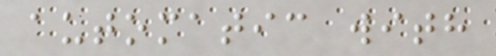automatic with
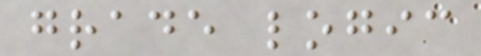grade logic
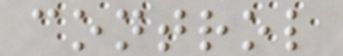control
